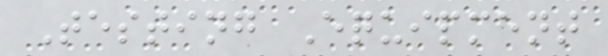Testing Equipment
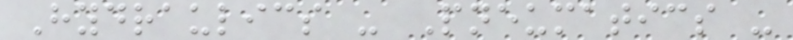Hydraulics - Pneumatics -
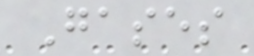Gases
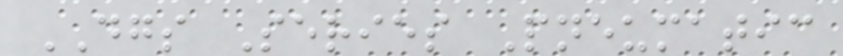DGS Series Pneumatic
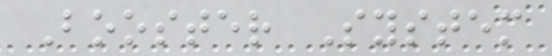Booster System
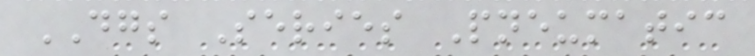DGS Series Pneumatic
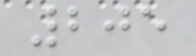205
